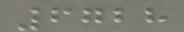6728
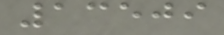13509
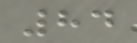84
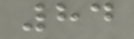84
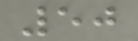50
